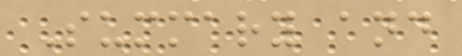Summary and
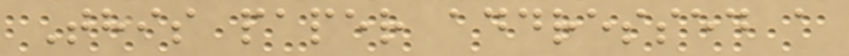This paper addressed a
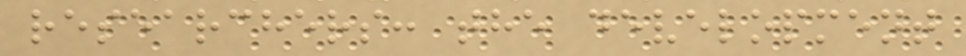researchers: the development
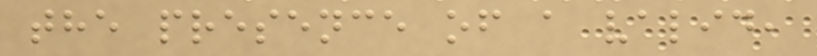the presence of a valid,
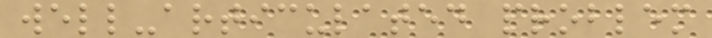well-articulated problem
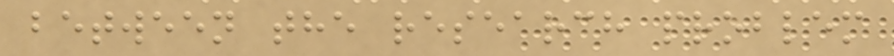between the research problem
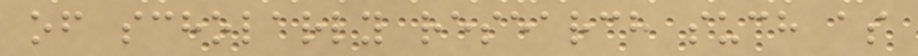of scholarly research such as
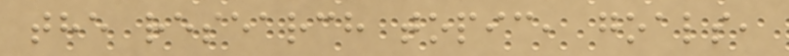the research topic, goals,
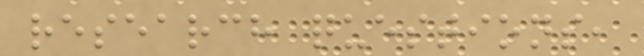research questions,
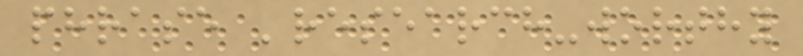phrase 'research-worthy
